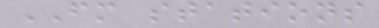FM stations
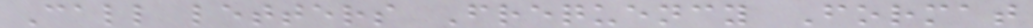Call letters Frequency Format
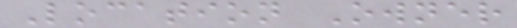Location Owner
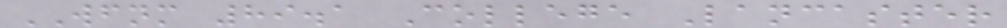WFNM 89.1 College Lancaster
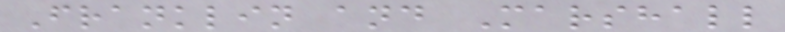Franklin and Marshall
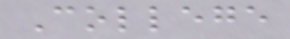College
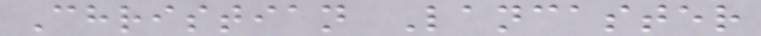Christian Lancaster
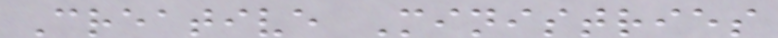Creative Ministries
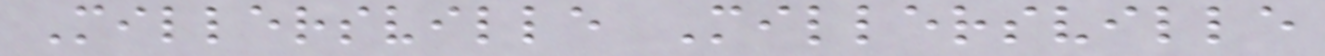Millersville Millersville
